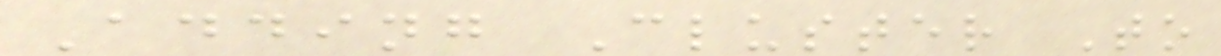Adding Cluster To
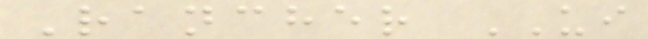Rancher UI
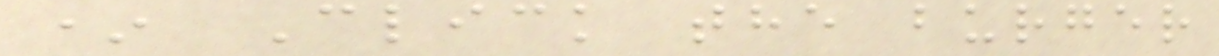* Click the burger
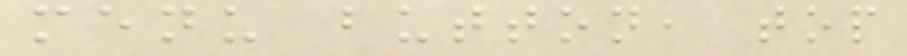menu button, top
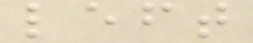left
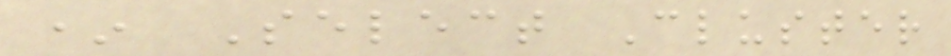* Select Cluster
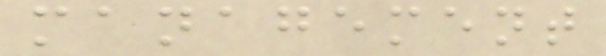management
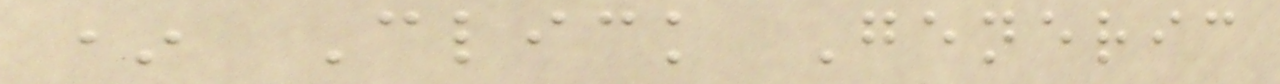* Click Generic
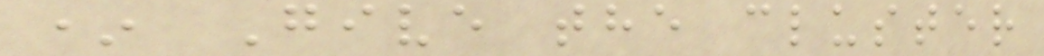* Give the cluster
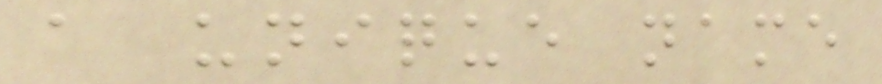a unique name
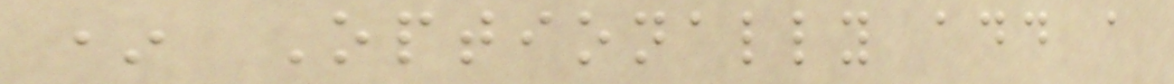* Optionally add a
